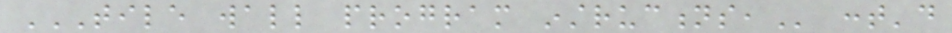TILE WALL PROGRAM INSTRUCTIONS, cont'd
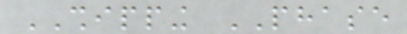SHIPPING PHASE
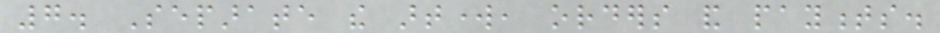7. Separate the artwork, orders and payments.
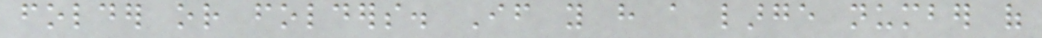folder or folders. If you have a large number of
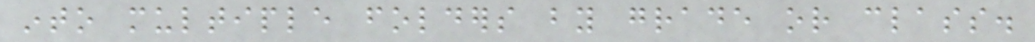into multiple folders by grade or class.
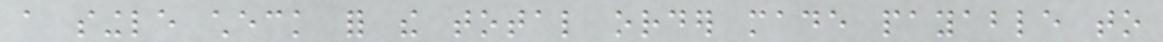a single check for the total order made payable to
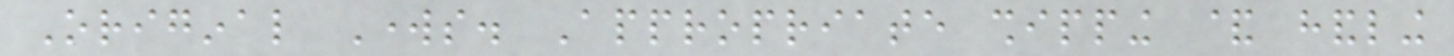Original Works. Appropriate shipping & handling
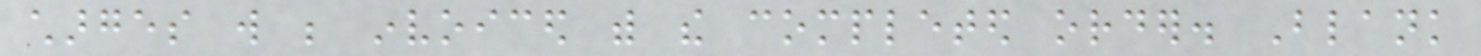charges will be invoiced with the completed order. Blank
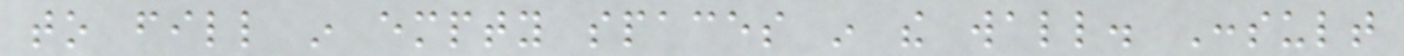to fill in empty spaces in the wall. Consult
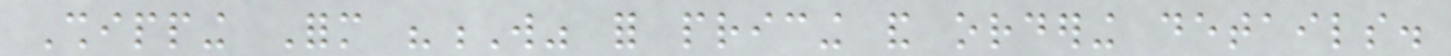Shipping Form "W" for pricing and ordering details.
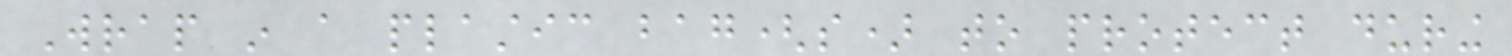Wrap in a plastic bag(s) to protect during
